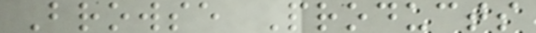Browse Products
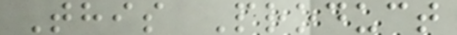This Product
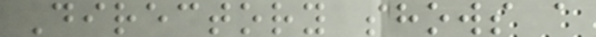Directory shows a
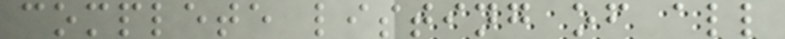complete listing of all
